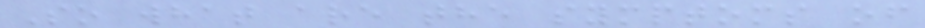So what are the symptoms of
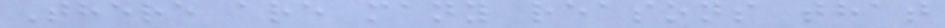There are many reasons that
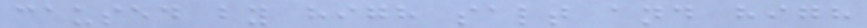caused by high salt and high
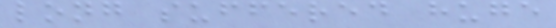long suffered huge
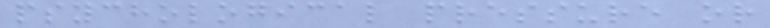psychological pressure or
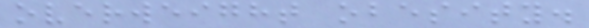overweight obesity.
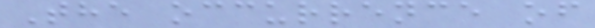The occurrence of
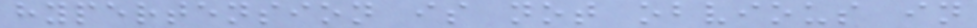hypertension is not obvious in
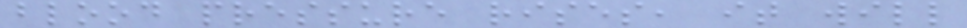blood pressure rises, it will
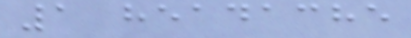1 headache
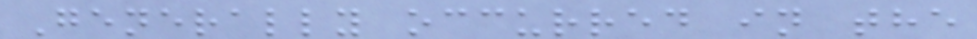Generally occurred in the
